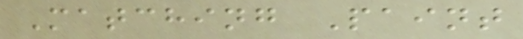Matching Paint
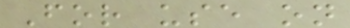For use on
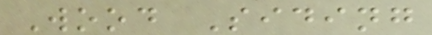Wood Siding
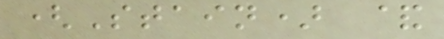(Stain) &
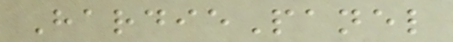HardiePanel
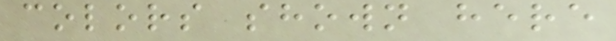colors shown here
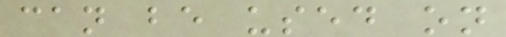can be used on
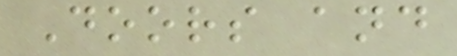Doors and
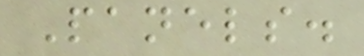Panels.
